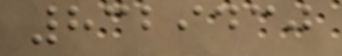8329430
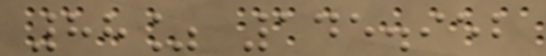88% 145.952
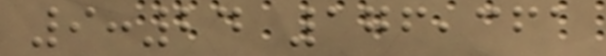9:24 176,361
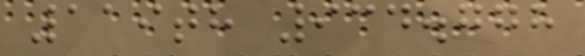119th 934.778
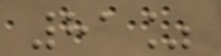81%
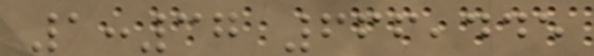1:37 666,445
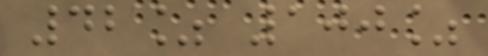42% 100%
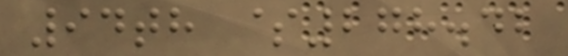94th $278.42
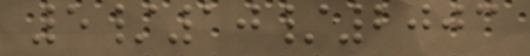5/10/2003
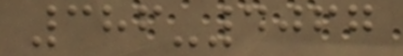386-4067
